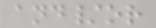and/or
